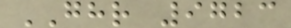GHR 9723
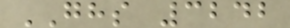GHS 3242
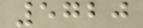5720
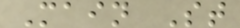Main St
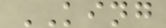KING
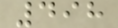498
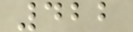422
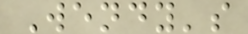Wendy's
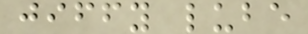jiffy lube
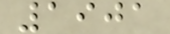1901
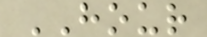HOUR
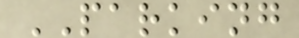PARKING
